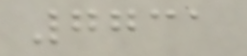7731
